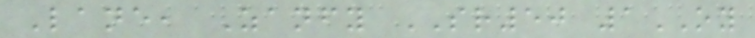Lane, Zanfy SR50 1OY
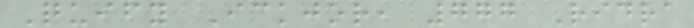Quify Ickjor, 777 Ridra
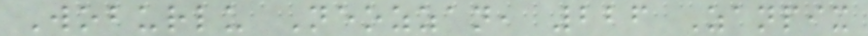Woburlu Neozzan, 226 Zanpix
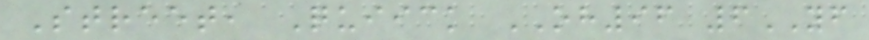Street, Quiick OH96 6YF
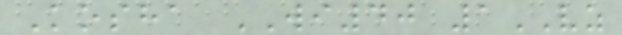Kosha WI40 1VZ
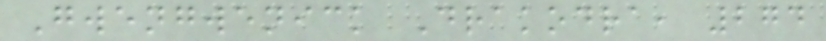Gwengwenick Drakodra, 274
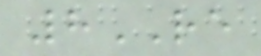8RE
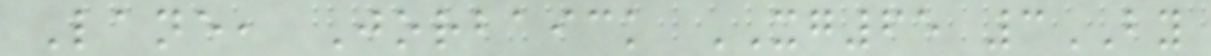Lane, Jorbaick XG65 3BY
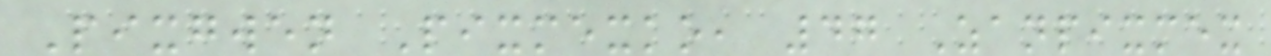Pixgwen Pixmexko, 47 Zanpixmex
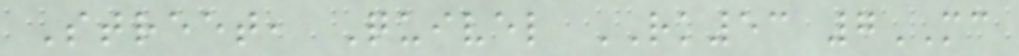Street, Quivel RK53 7MC
